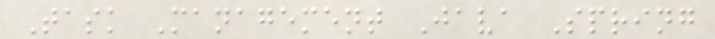Task Management Java Spring
